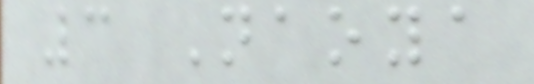3 Naoya
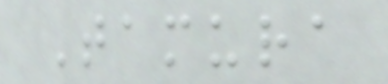Tamura
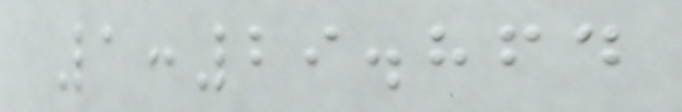1:29.864
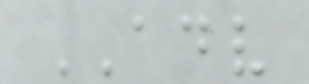ADV
